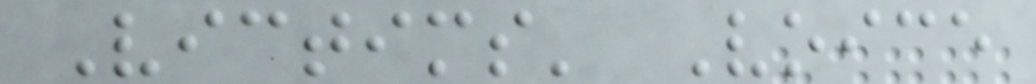Victims' Voice
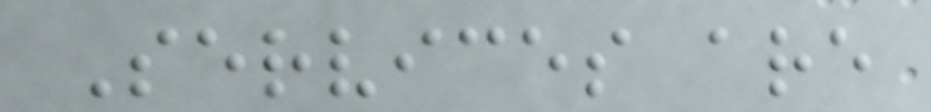Services are
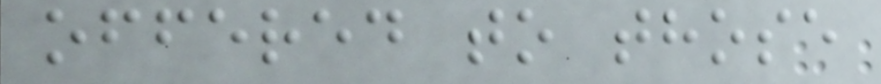offered to those
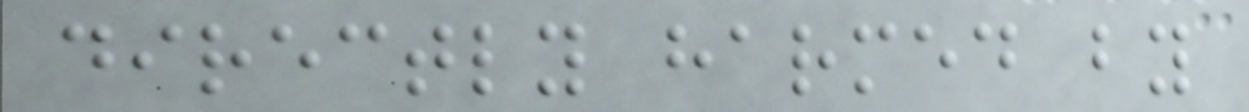directly harmed by
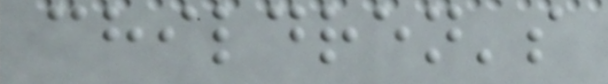children's
